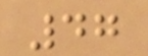47
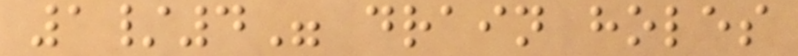1/4" drain holes
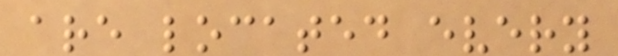are located every
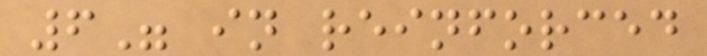6" in reinforced
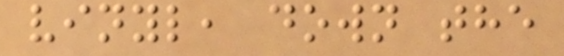vinyl, down the
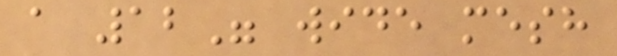a 12" wide mesh
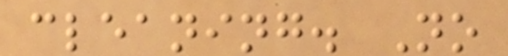cleaning. No
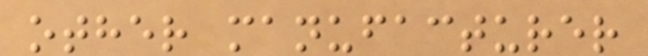other manufacturer
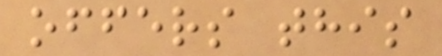offers this
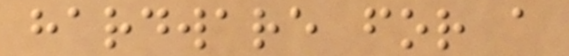hardware for a
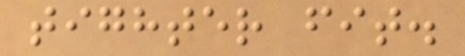tighter fit.
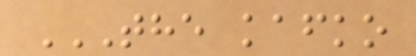THE KAFKO
